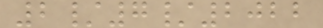2/7/2022
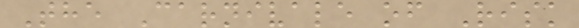The Carnivale of Risk
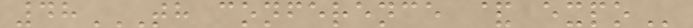48TH CONFERENCE & EXPO
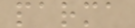parma
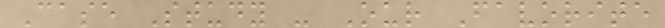Case Study - Our Favorite
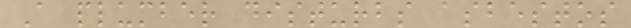A plumber disturbs asbestos
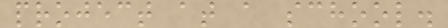project at a school.
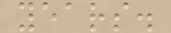years.
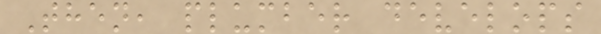Then, plumber develops
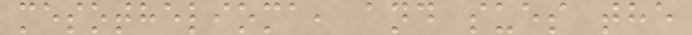mesothelioma, and sues the
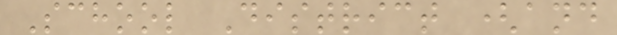School District (and
